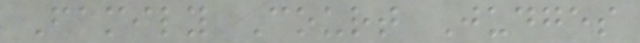Family Court Judges
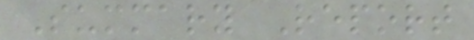Summary Report
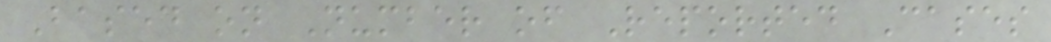Based on Number of Reported Cases
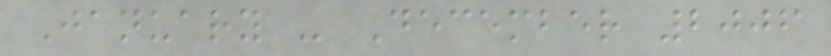January - December 2006
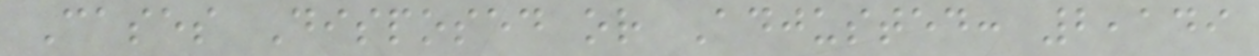Cases Disposed or Adjusted: 2,149
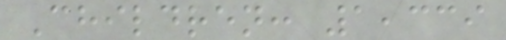Children: 1,339
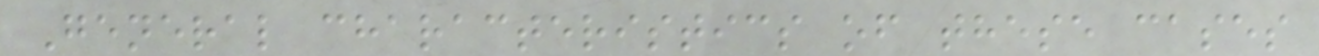General characteristics of these cases
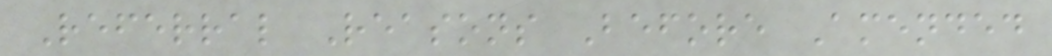Referral Reasons Before Amended
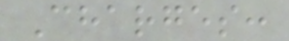Charges:
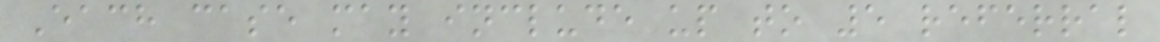Each case may include up to 5 referral
